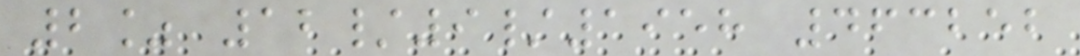2% 12/9/1958 463252
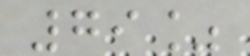79%
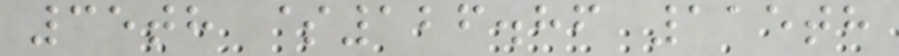35th $126.86 115th
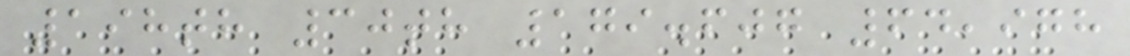198th 30th 179.607 64,978
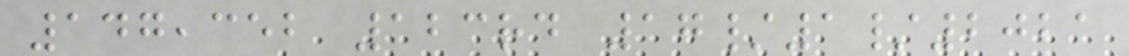147,352 123rd 17/1/2021
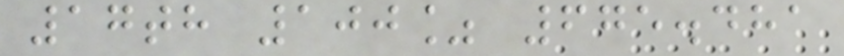17th 100% 675.481
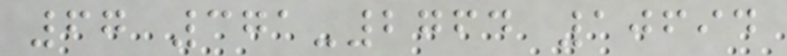67 371-2764 10694
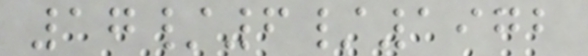17/6/1972
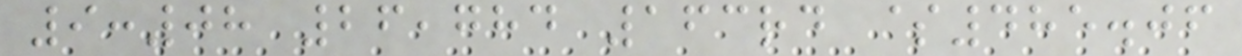9:08 26,784 163rd $485.06
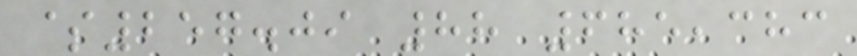$257.09 88 685,383
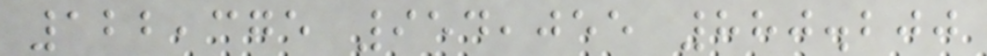122,375 954,055 880.200
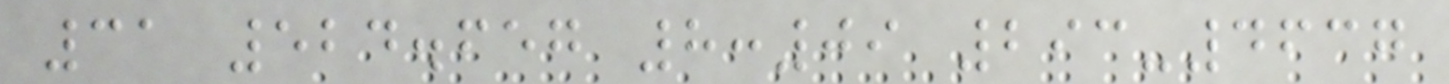31 524.657 8:09 293-4637
